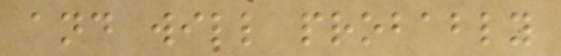and will probably
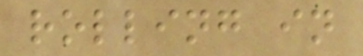rolling in
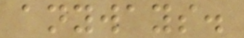anyways.
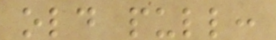old pull:
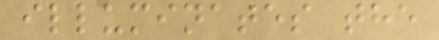illuminates the
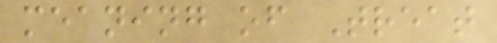meaning of Treat
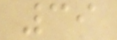39
